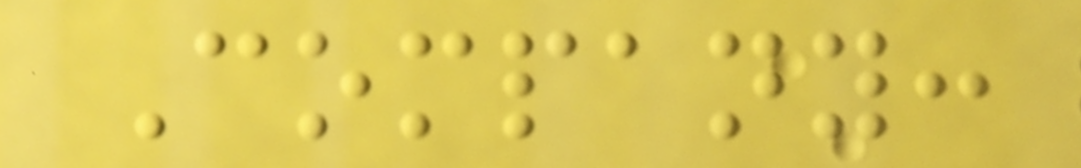Company:
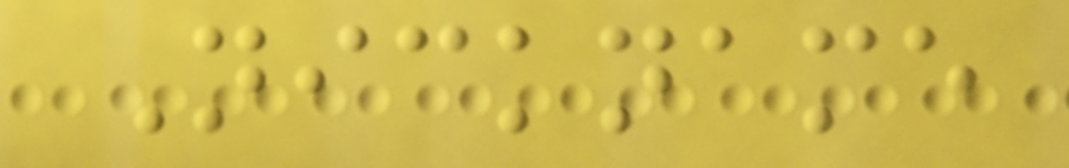Nickname
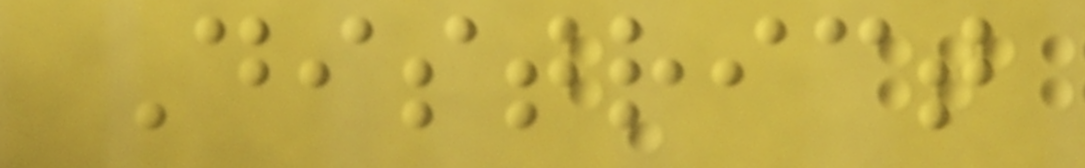District
